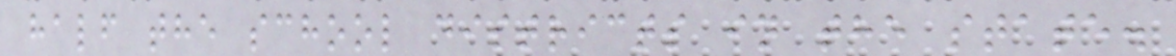half the school districts in the state.
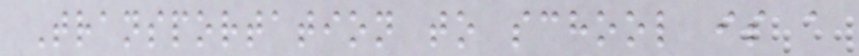Transportation to school is a
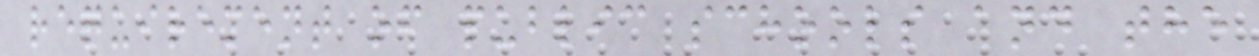requirement of public schools and the
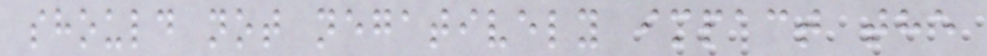should not negatively impact the
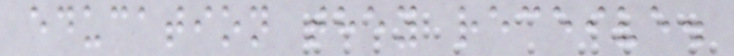education they receive.
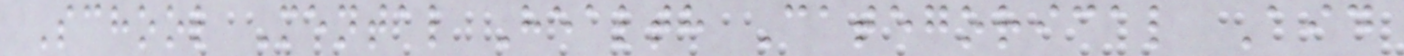School Mental Health Categorical Aid
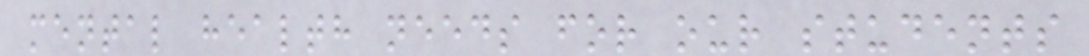mental health needs for our students
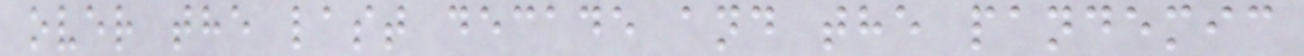over the last decade and the pandemic
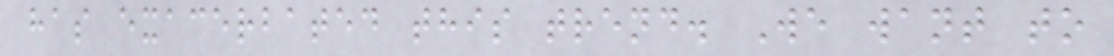has exacerbated this trend. We want to
